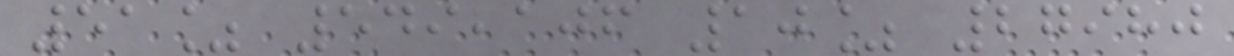51% 549,106 10% 27980
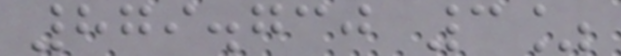879.730 3%
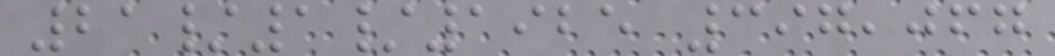21/1/1925 397,067
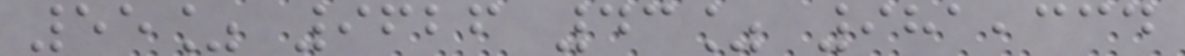55% 9626 43% 981,334
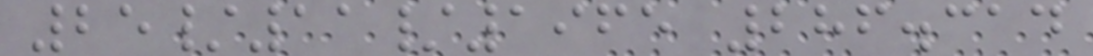25/11/1965 286.314
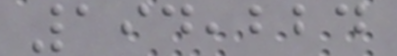194,224
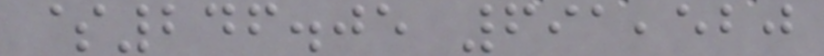$246.05 691,520
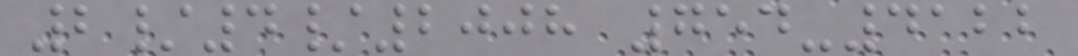2/4/2008 754-4122
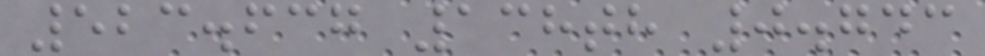523.637 138th 0.743
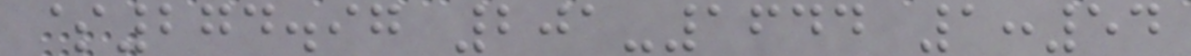$274.97 201-1644 1:54
